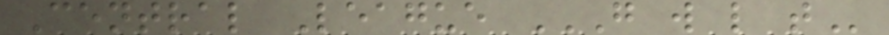Central League G W L T
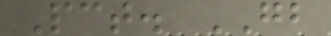Pct. GB
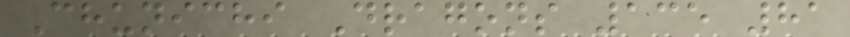Chunichi Dragons 135 81
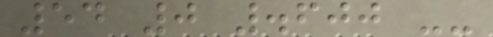54 0 .600 --
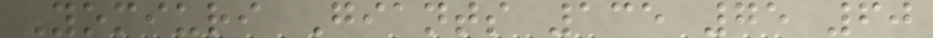Yomiuri Giants 135 75 60
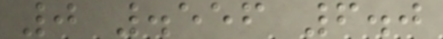0 .556 6.0
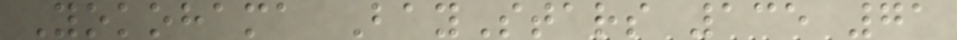Yokohama BayStars 135 71
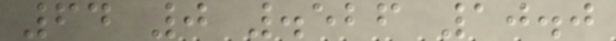64 0 .526 10.0
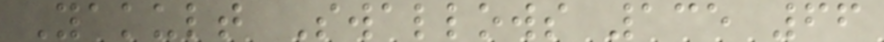Yakult Swallows 135 66
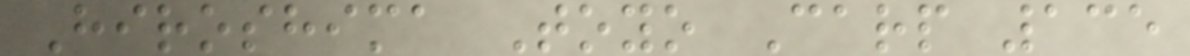Hiroshima Toyo Carp 135
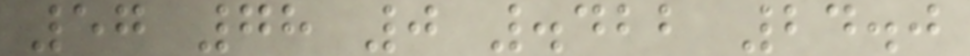57 78 0 .422 24.0
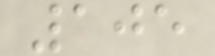105
